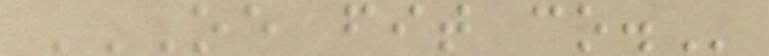OE FIT CO.
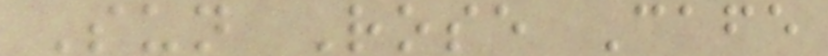Sun Rose Cafe
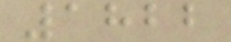1822
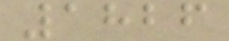1826
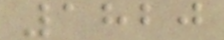1820
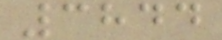3844
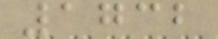1732
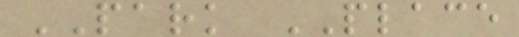PARK PLACE
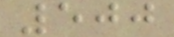500
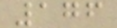176
